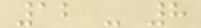12 - 8
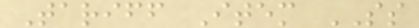Tariff Item SS
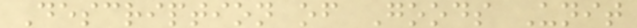Description of Goods Unit
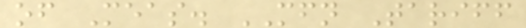of Meas. MFN Tariff
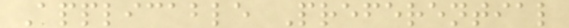Applicable Preferential
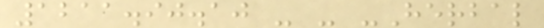1211.90.10 - - -Herbal
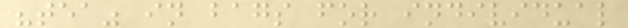"tea" in bags for individual
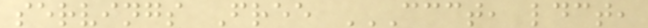servings Free CCCT, LDCT,
